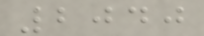2040
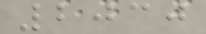2030
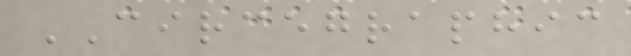CIRCEGRAPHIC
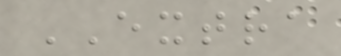EXTRA
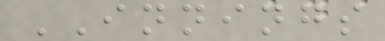INNINGS
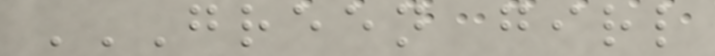GREEN GIRL
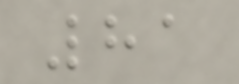81
